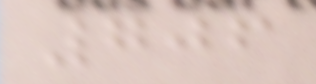706
